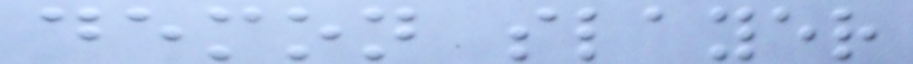demon slayer
